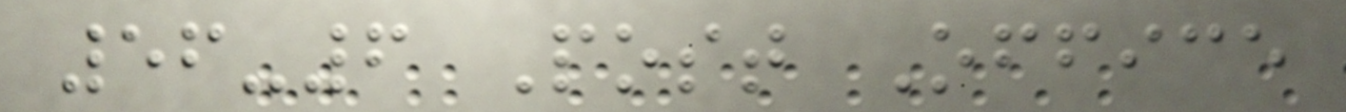56-6 Post Office
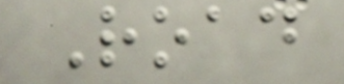Road
